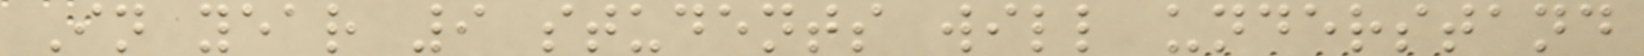In year 9 students will understand
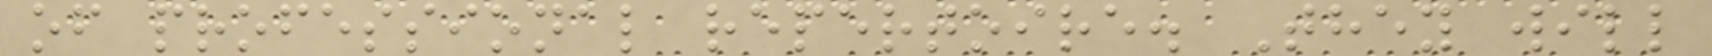of professional repertoire. They will
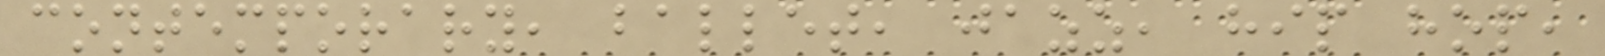contemporary, ballet, jazz, hip hop,
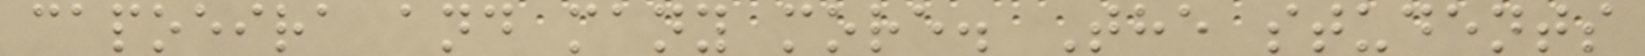capoeira and many more. The students
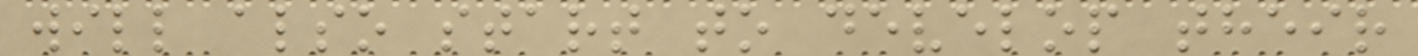will also start to develop their
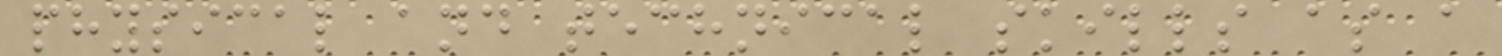physical and technical skills as a
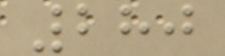280
